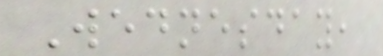Wednesday,
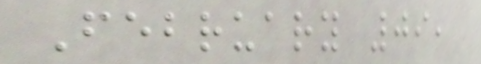February 09,
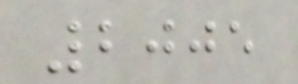2005
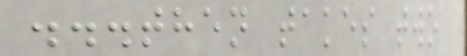...then takes two
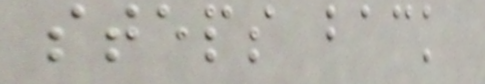steps back
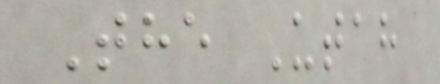The Utah
